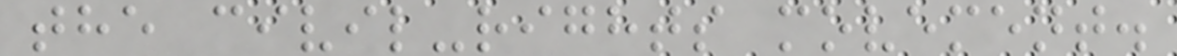the civil-rights movement.
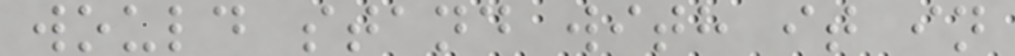would stand with it in
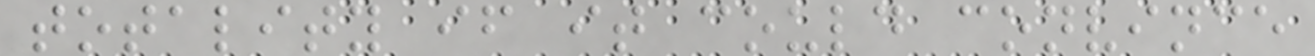totality if it could convince
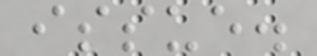issue.
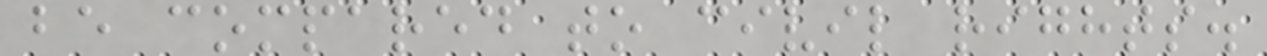be compared to civil rights.
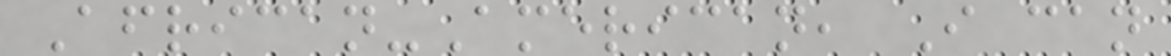African-American, I can
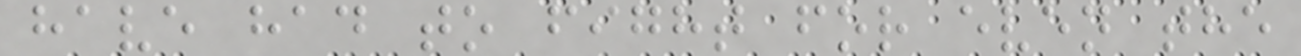have had to fight for even the
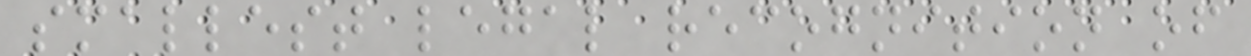smallest legal recognition of
